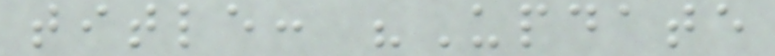title: "Update
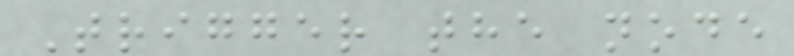Trigger the node
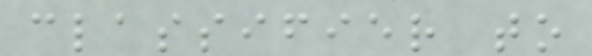classifier to
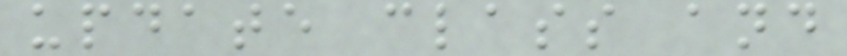update class and
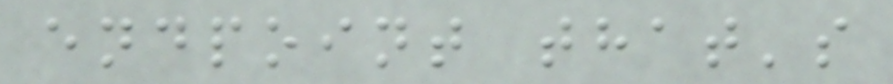endpoint that's
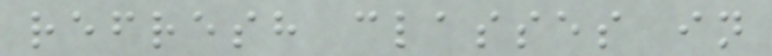refresh classes in
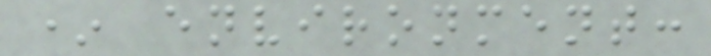* environment:
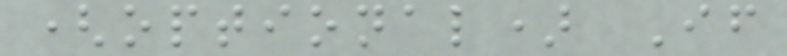(optional) If
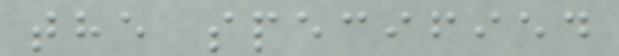the specified
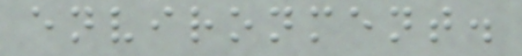environment.
